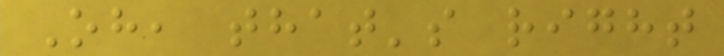Oh, that's right
